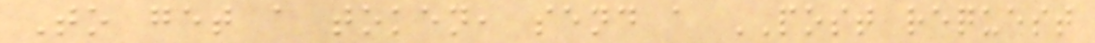To get a token, send a POST request
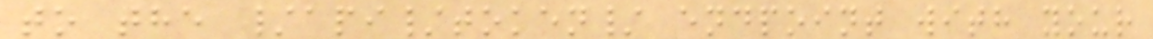to the /api/token/ endpoint with your
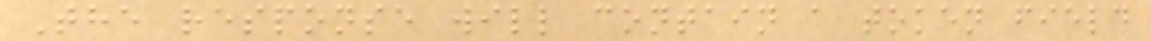The response will contain a token field
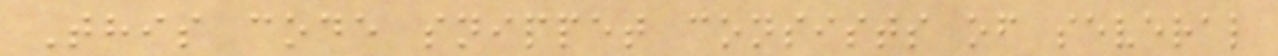This code snippet consists of several
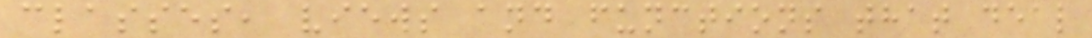classes, views and functions that deal
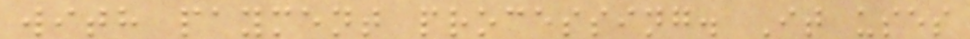with payment processing. It uses
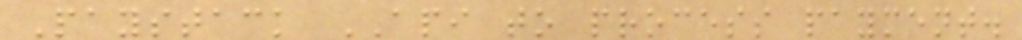Paystack API to process payment.
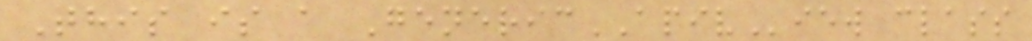This is a GenericAPIView class
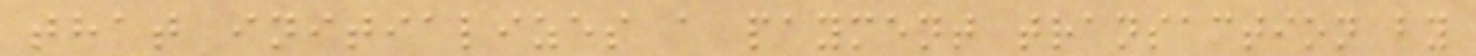that initializes a payment transaction by
